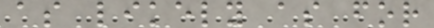as likely as for
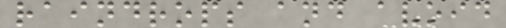raindrops and avoid
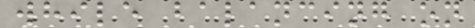while balancing on
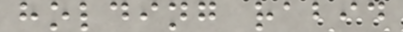holding rabid
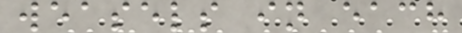weasels in each
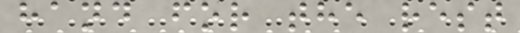hand for the rest
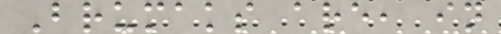Brumaks are, in
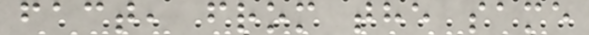fact, from the same
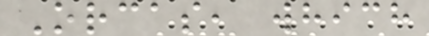Orcas, which
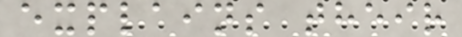explains their
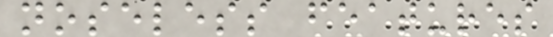noseless features
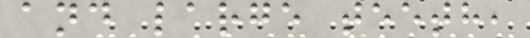and large teeth,
